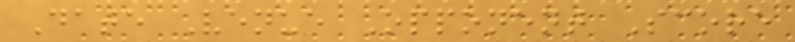Date Venue Opponent Score
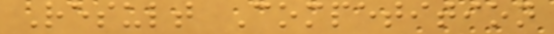Result Competition
